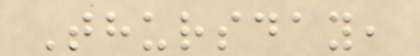Thursday,
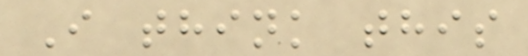I think this
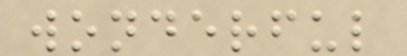wonderful
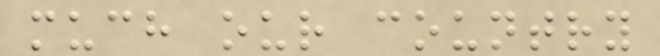much our country
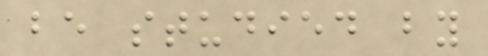be studied by
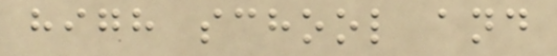high school and
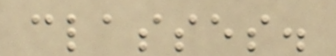classes.
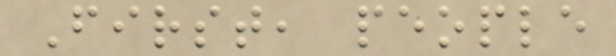First, people
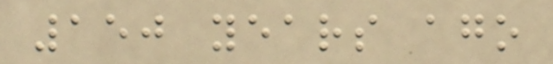150 years ago
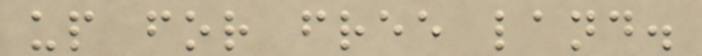up for free land.
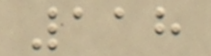118
